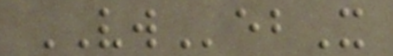VWebX
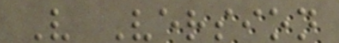V Version
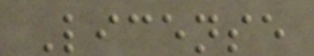License
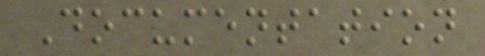Documentation
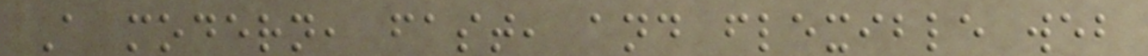A modern, fast, and flexible web
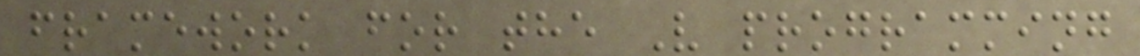framework for the V programming
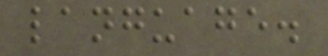language.
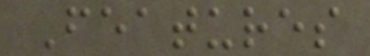Features
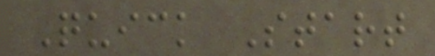Quick Start
